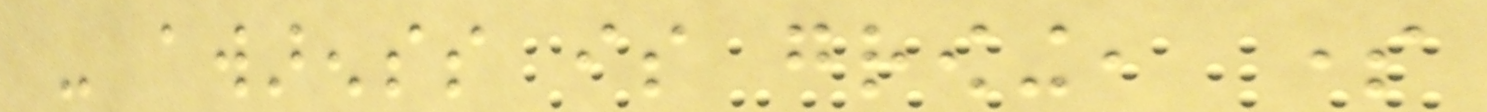- awarenss is growing, some
